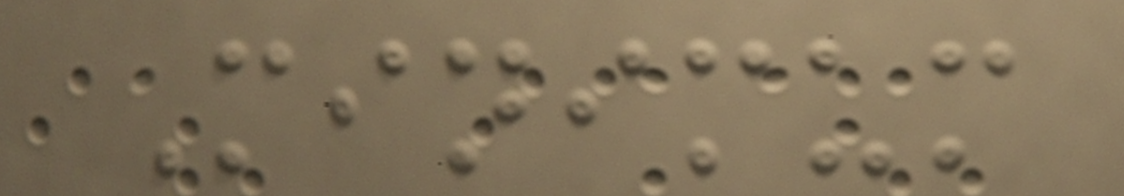Minimum
